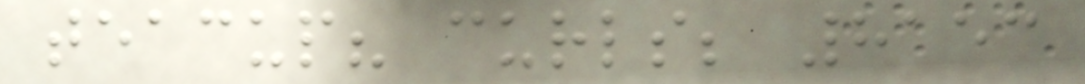teacup? curls; 8153
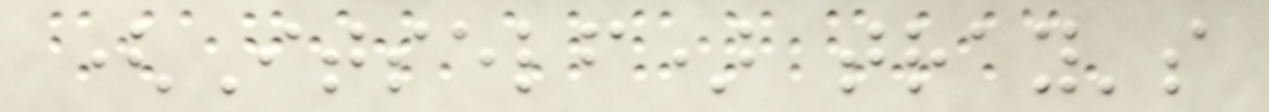(Itself) tray's
